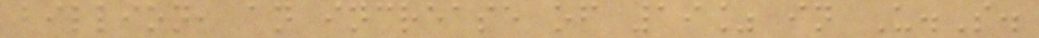billion, an increase of 19% in U.S.
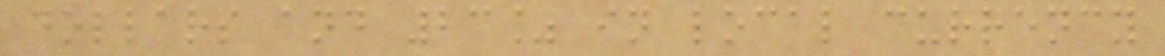dollars and 23% in local currency
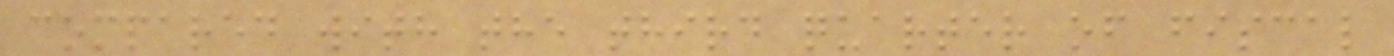compared with the third quarter of fiscal
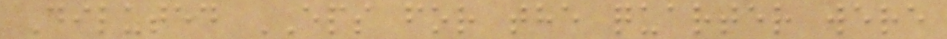Diluted EPS for the quarter were
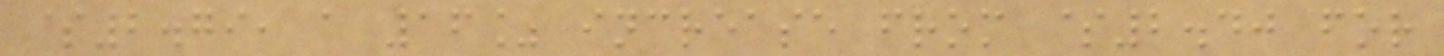$2.79, a 16% increase from $2.40 for
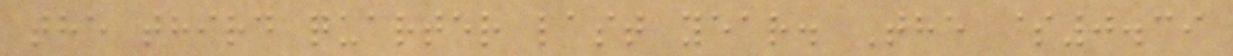the third quarter last year. The $0.39
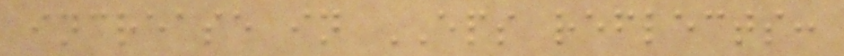increase in EPS reflects:
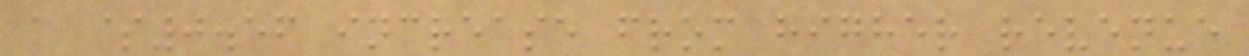a $0.56 increase from higher revenue
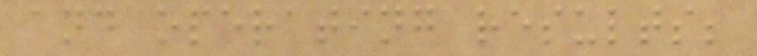and operating results;
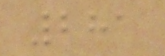281
